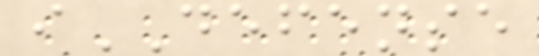iDEFENSE
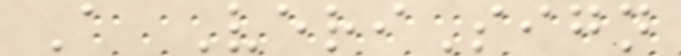A VeriSign
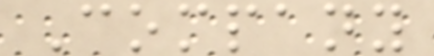Company
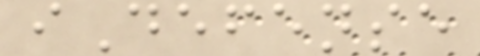iDefense
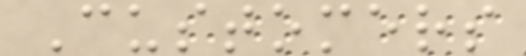Customers
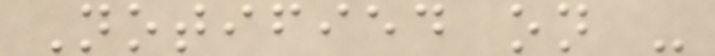Notified on -
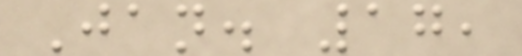Jan. 17,
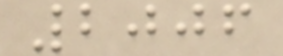2006
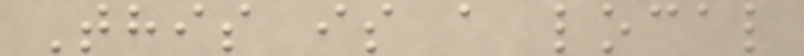This is a local
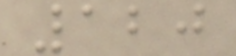120
